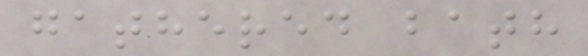gathered bath
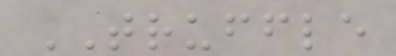TRUFFLE
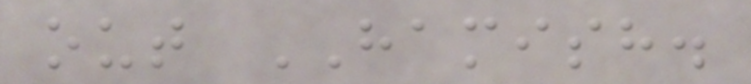out HAMISH.
